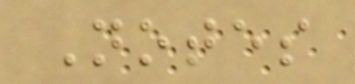Notes
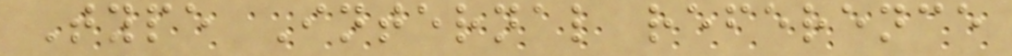Type Internal reference
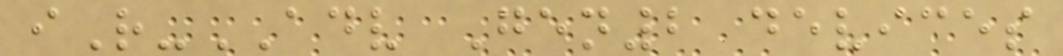iR-ADV Gen2 devices
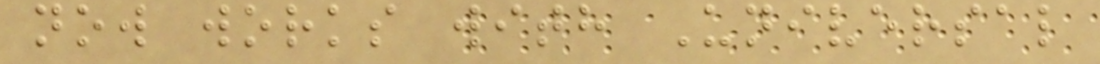now works with Universal
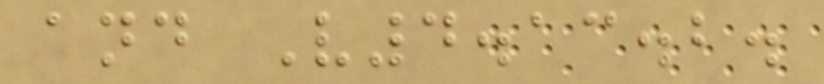and V4.13.2.
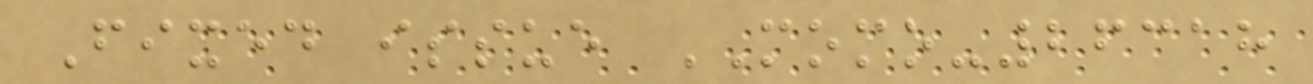Fixed issue MOMO-26318
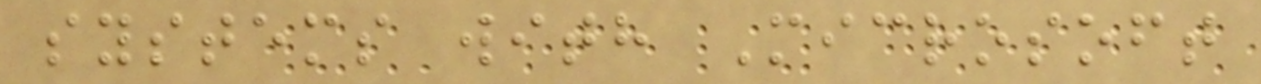systems with Microsoft
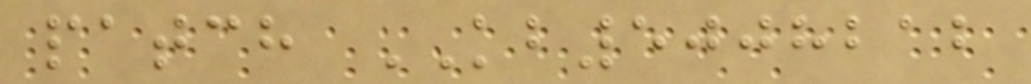patch KB5008212
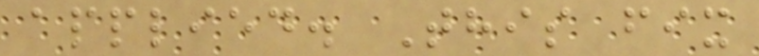applied. This fix
